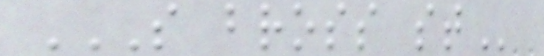S BROSS ST
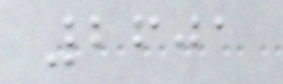2601
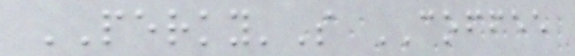PERKY'S COFFEE
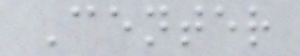Center
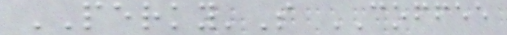PERKY'S COFFEE
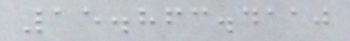15.863.4110
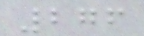276
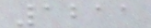1211
